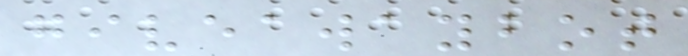giveawaybot
